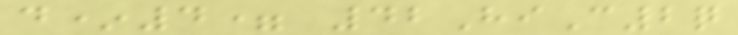d*4= 42HiC2q
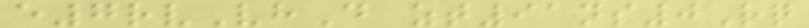e7rvVhD zt91ns0Rq
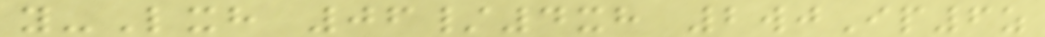y-Lxh 06/4xh 2wjIp6z
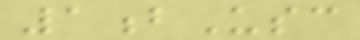1bUsc
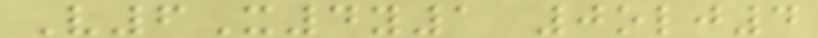V6X4y1 0olj4
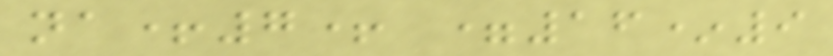na+7+ =16*9
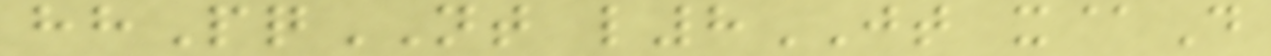hhPqNT l8JT x@D
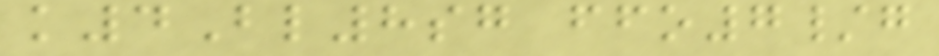k4Bl8sg ffo7/g
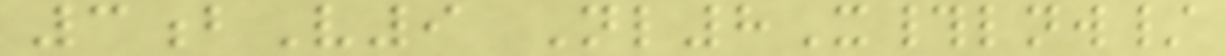3bV9 Nl8X#lnw/
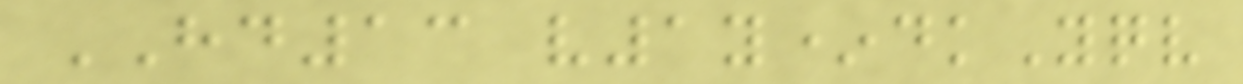HD13 v1y*dkYqv
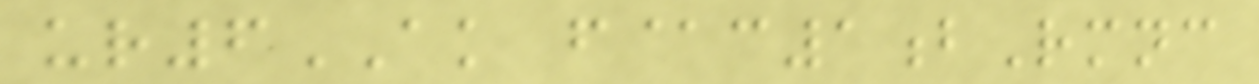ur6AK f@c1bRmnc
